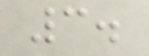3.
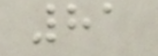81
